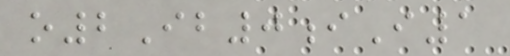o2Ib0iI1
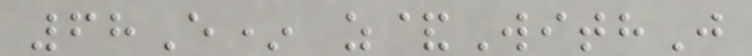68E* z&WithJ
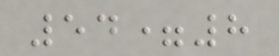54=8
